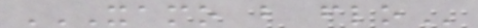XAMO B FLO
